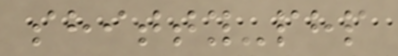shitty-php
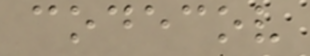codecov
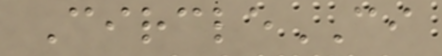CircleCI
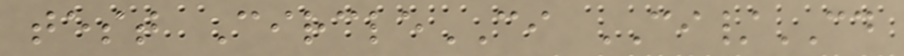test CircleCI CI/CD
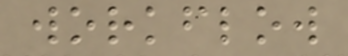workflow
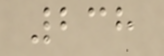238
